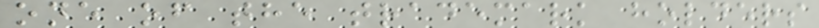one of the trademark holders
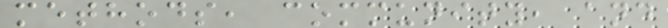methods, community, and
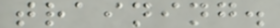training.
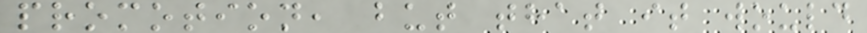promotion, but that it would
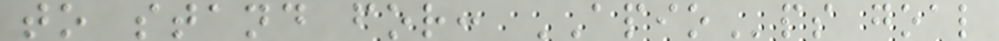to stand for: APIOps goal
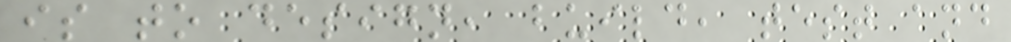is to design, build, test and
